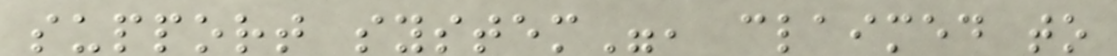support system", claimed to
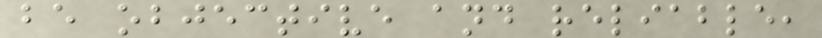be objective and reliable,
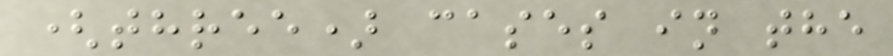(three) cases in the
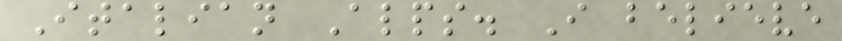Italian Alps. I believe
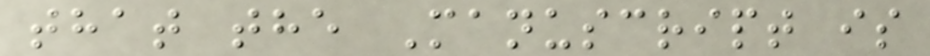that the Manuscript is
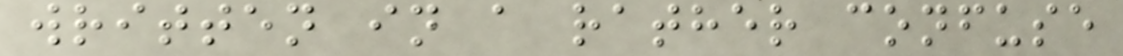written in a rather confuse
